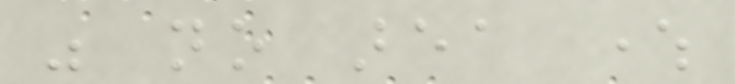was no area where
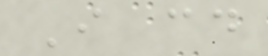I could
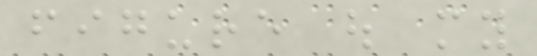figure out my
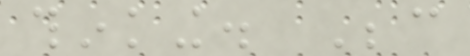thinking. Because
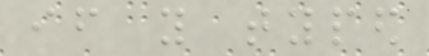if you typed
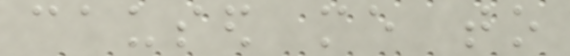caused me to
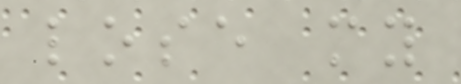lose my
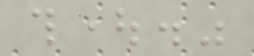thought."
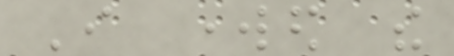I worked the
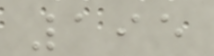195
